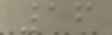16
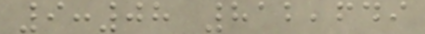9:08 812,649
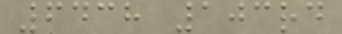6438 103rd
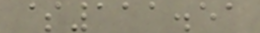$111.51
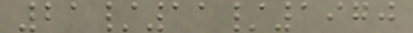21/11/1970
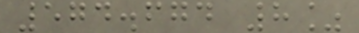574.674 8%
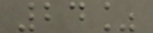24%
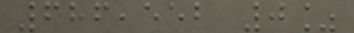686,552 0%
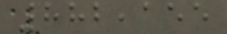882,155
